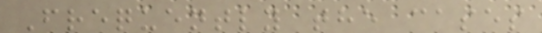Frequently the cases
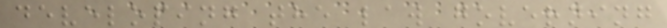developing the law governing
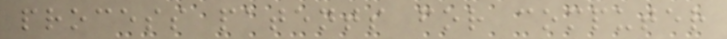process patents for computer
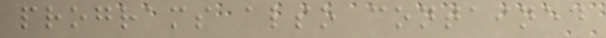programs also contained
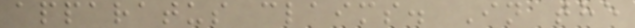apparatus claims. In the
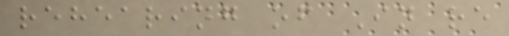rehearing of In re
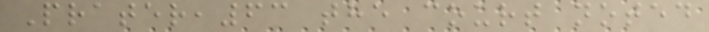Prater,63 the court noted
